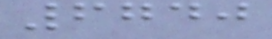6740
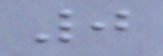0
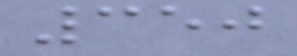350
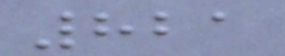821
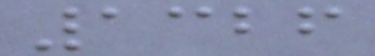1326
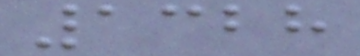1328
